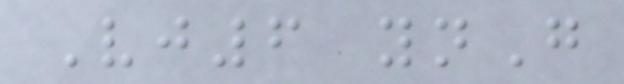Vj6 ynG
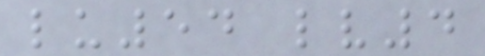lu54 lv4
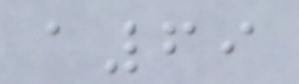a69
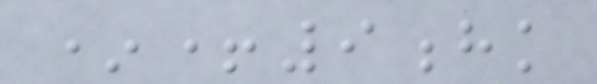*+9hk
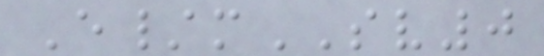E/mSV0
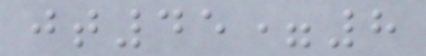jt45=8
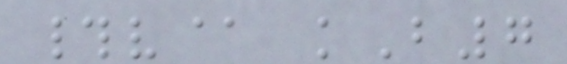#v@ kB7
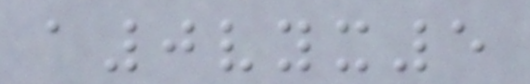a0vyx5
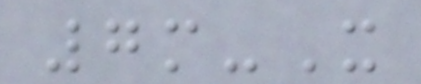7m-X
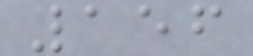156
